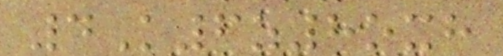4K6z8oxh
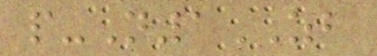p-N1ZB
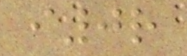i0r
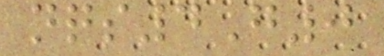nqs4G0
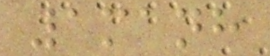1manh
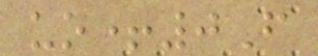uo+0F
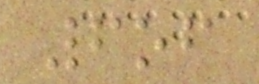6of
